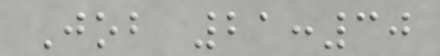Job 21:30
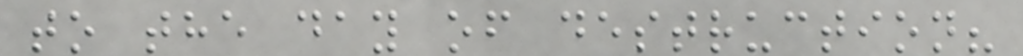to the day of destruction?
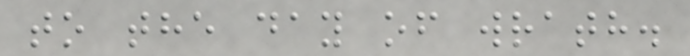to the day of wrath.
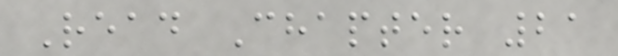Read Chapter 21
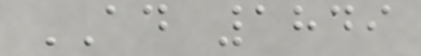AD 1849
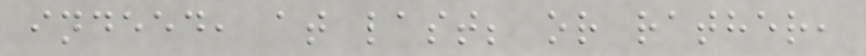indeed, at last; or rather,
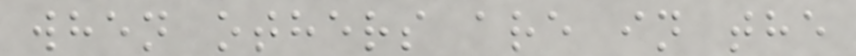when others are in the
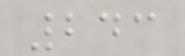243
